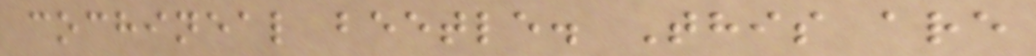cochineal beetle. This are
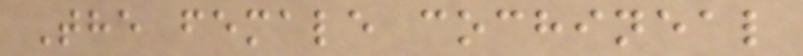The female cochineal
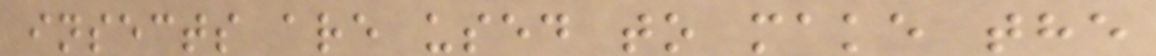insects are used to make the
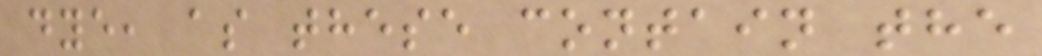dye, as these contain the
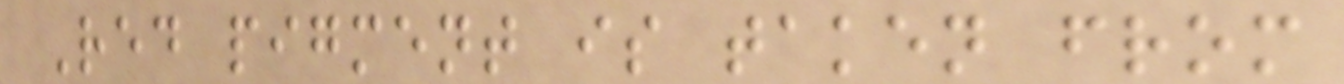Red pigment is taken from
